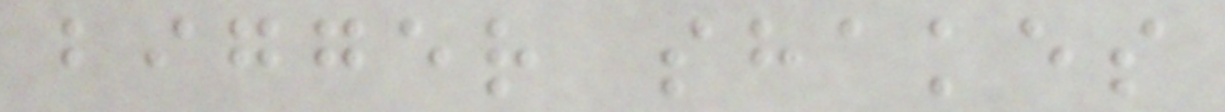bigger shakes
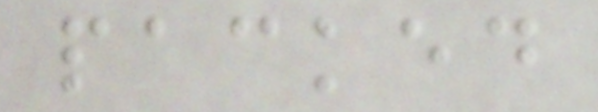packed
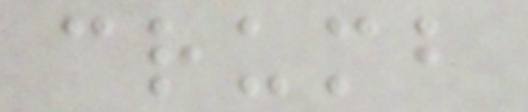crumb
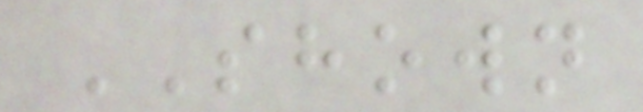SHOWN
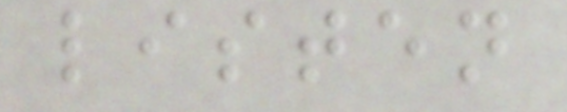listen
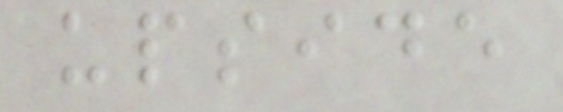upside
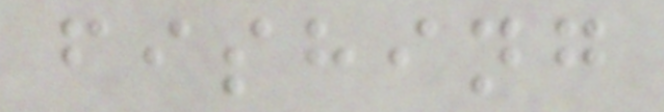fishing
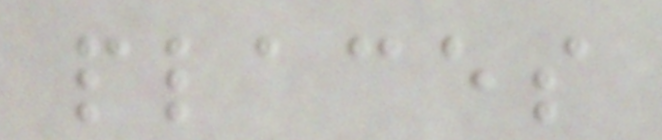places
